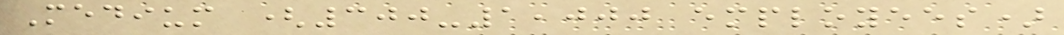Medium (300-1,000 employees)
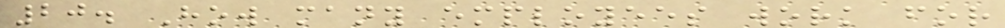20. How many employees work for
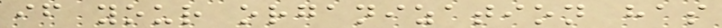if your organization has
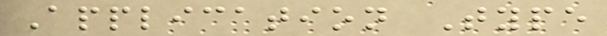Application Type
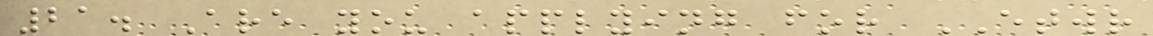21. Are you applying for ETWR
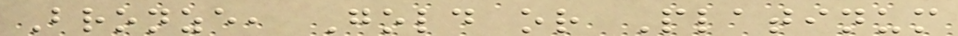Bronze, Gold or Platinum
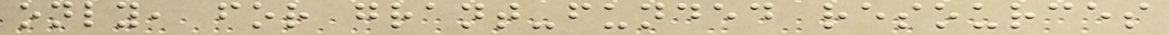only, for grant-funded resources
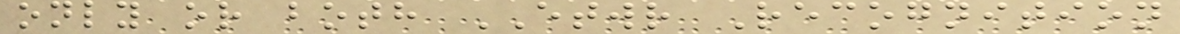only or both ETWR Recognition
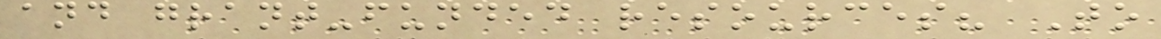and grant-funded resources? To
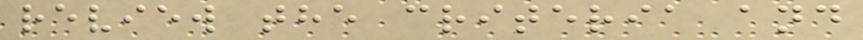review the criteria and
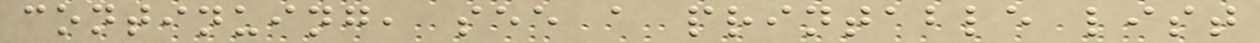continuing, see a printable list
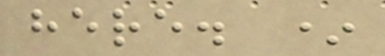here. *
